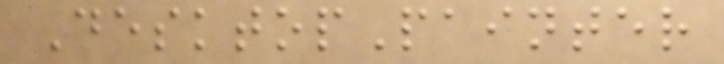DesktopPainter
